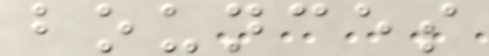bounces
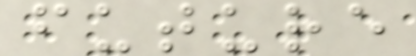future
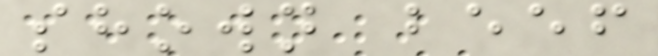shown beef
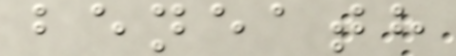beneath
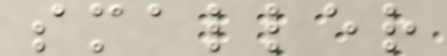smaller
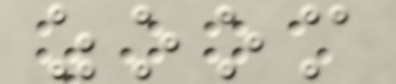zoom
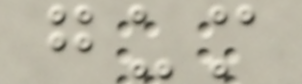gum
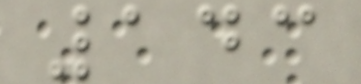143
